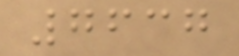7637
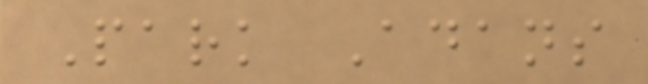Park Adans
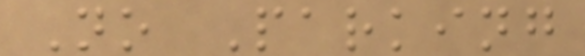No Parking
